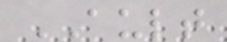AULT
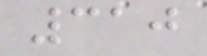310
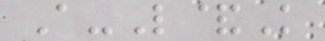A-L&K
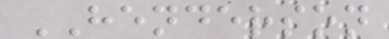HENDERSON
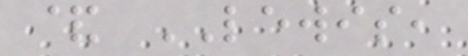& LEWIS,
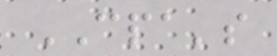CPA's
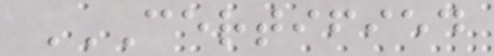CERTIFIED
